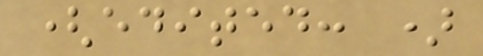(edited: )
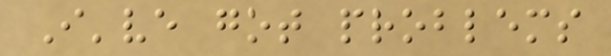I've got problems
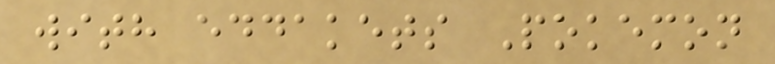with eddakets Pokemon
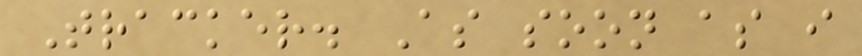Tracker. As soon as i
